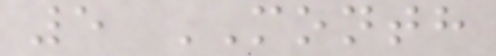5 MONTH
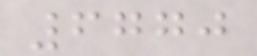6770
